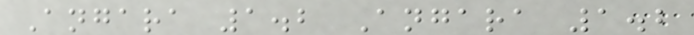Angara 1.2 Angara 1.2
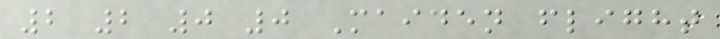2 2 0 0 Maiden flight
